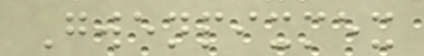Gwenpixmex
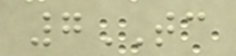7TC
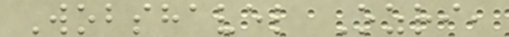Wobshavel Ozri,
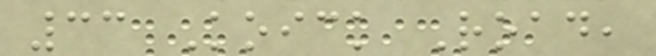33 Koick Road,
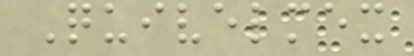Quivelmex
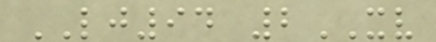LJ94 2XV
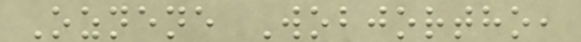Oznene Wobjortho,
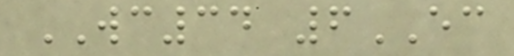WC34 6EC
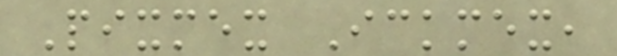Pixmex Ickmex,
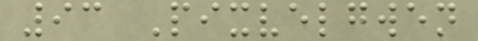93 Pixvelgwen
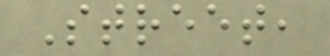Street,
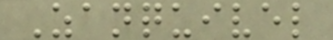Zanquivel
